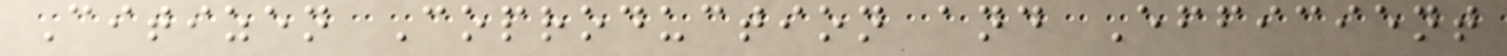Citizen Coproduction and Efficient
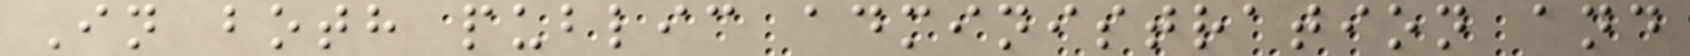In both public administration and
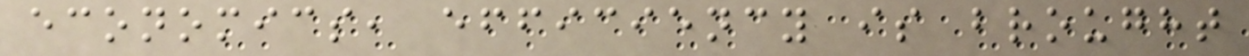economics, efficiency is brought
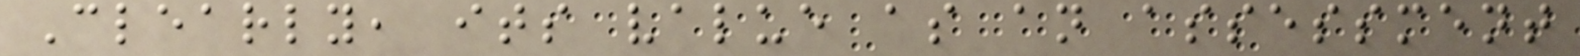Clearly, its value as an assessment
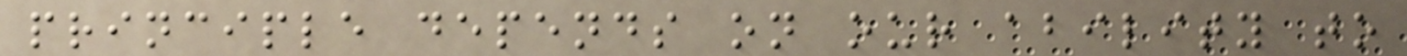principle depends on our ability to
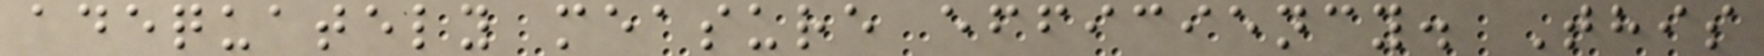adequately measure efficiency. This
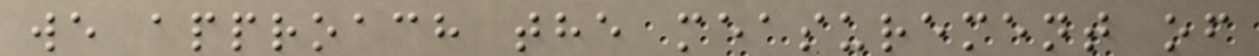we approach the measurement of
